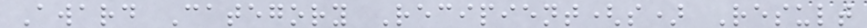Award Category Recipient(s) Result
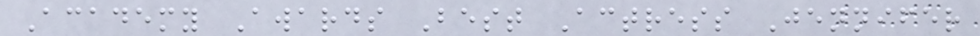Academy Awards Best Actress Jennifer
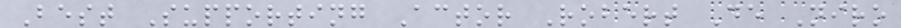Best Supporting Actor Robert De Niro
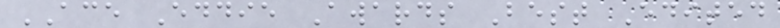ACE Eddie Awards Best Edited
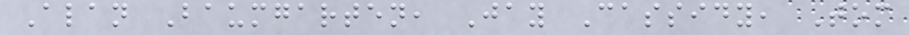Alan Baumgarten, Jay Cassidy, Tom
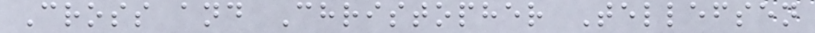Cross and Christopher Tellefsen
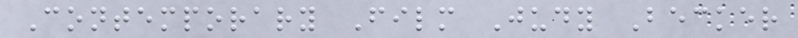Contemporary Film Judy Becker
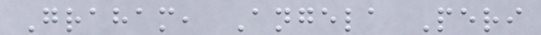Graham, Angela Peri
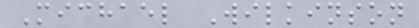Michael Wilkinson
